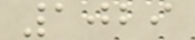1029
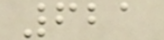621
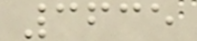3635
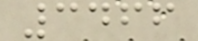3466
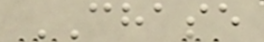CHASE
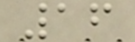16
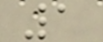1
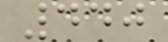440
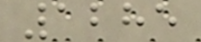1285
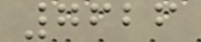7626
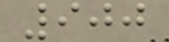900
